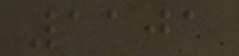1101
